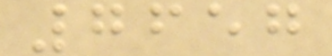7657
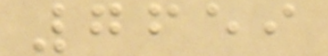7659
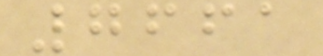7661
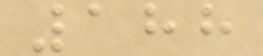188
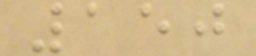150
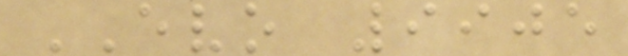EVO 9905
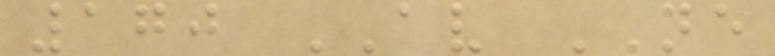170 AV NE
